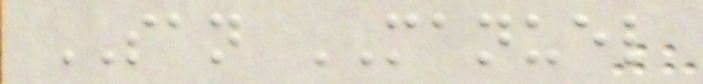SAN MANUEL
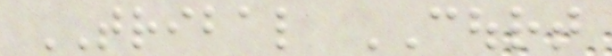TRIBAL COURT
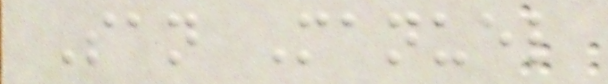San Manuel
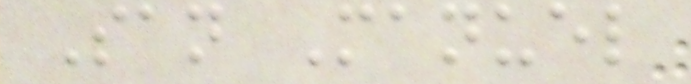San Manuel
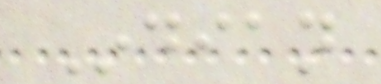Indian
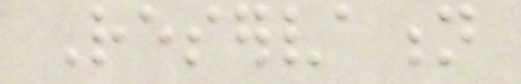Reservation
